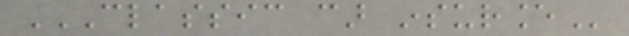CLASSIC CAR INSURANCE
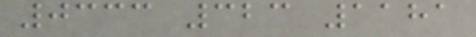0333 323 1181
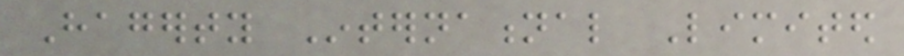Hagerty International Limited
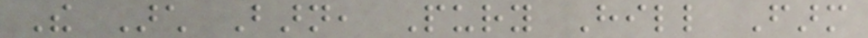The Arch Barn, Pury Hill Farm
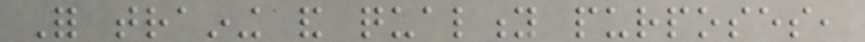For training and quality purposes,
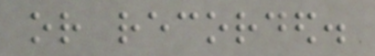or recorded.
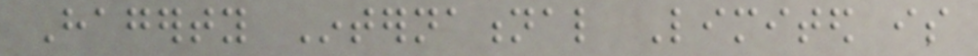Hagerty International Limited is
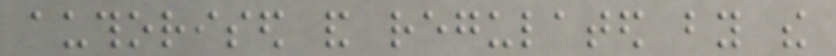authorised and regulated by the
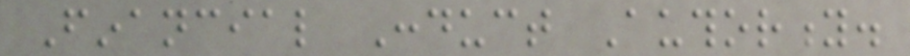Financial Conduct Authority.
